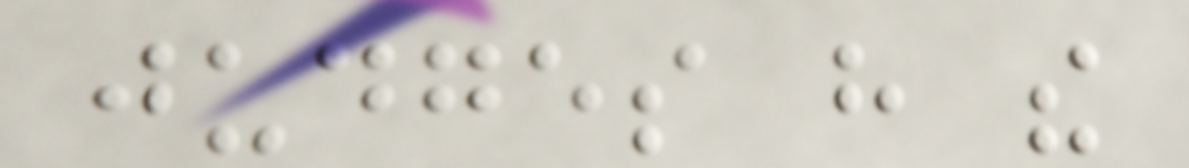judges have the
